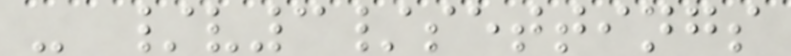- /v3/settings
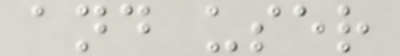and user
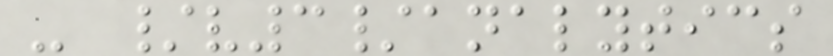- /v3/analytics
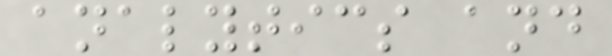analytics and
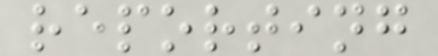reporting
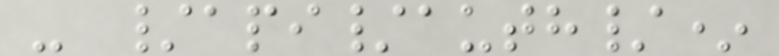- /api/auth/*
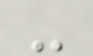-
